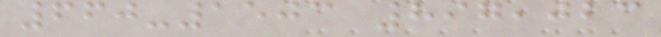660-1503 897,023
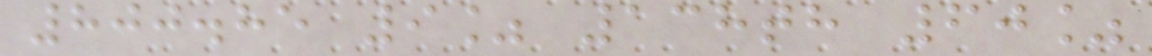800.85 9% 138th 60%
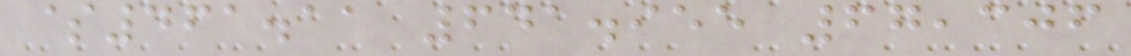$461.11 641.955 67,306
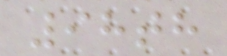98th
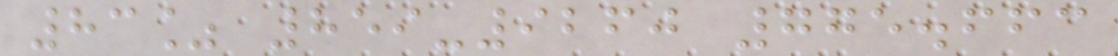83% 859-9260 775.663
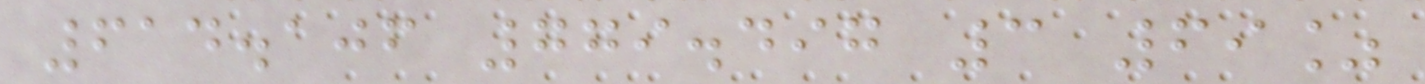614.106 779.497 3 69%
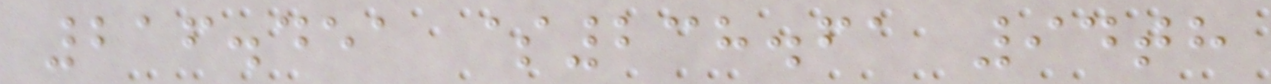216.451 $238.61 94th
